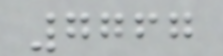7767
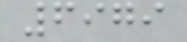6979
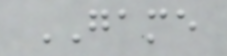GAME
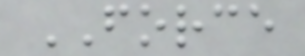FORCE
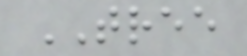TREE
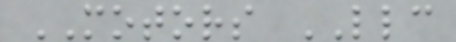MOTORS LLC
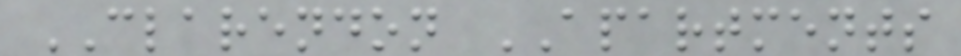CLARENDON APARTMENTS
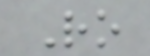Ro
